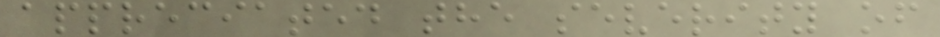appreciated the severity of
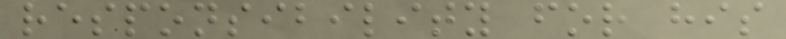responsibility for his
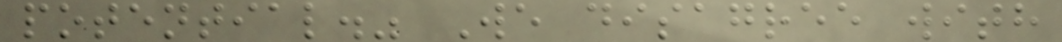potential." We disagree with
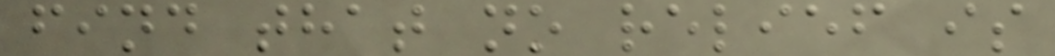find that no relief is
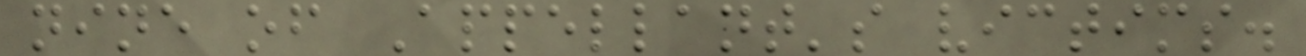nine of Appellant's victims.
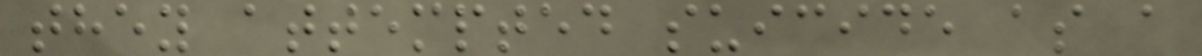they attempted suicide as a
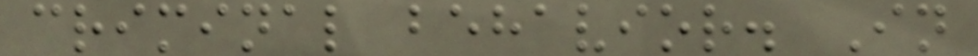criminal behavior. In
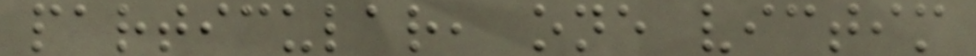particular, one victim
